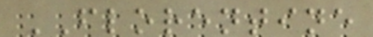FLORENTINE
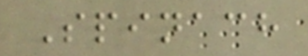Spinach
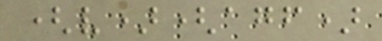(v)(agf)
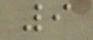9
